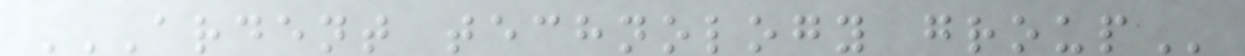ARDENT TECHNOLOGY GROUP
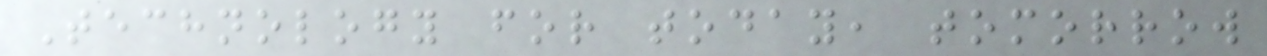Technology for today, tomorrow
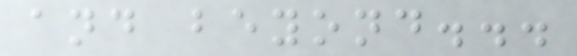and beyond...
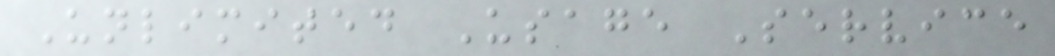Unlimited Usage Service
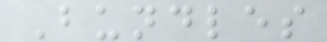Bundles
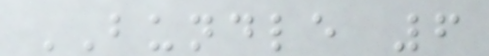BUNDLE 6
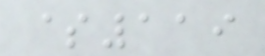$119
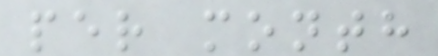per month
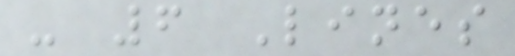- 6 Lines
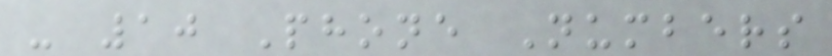- 10 Phone Numbers
